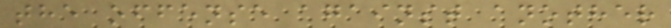the offense against another
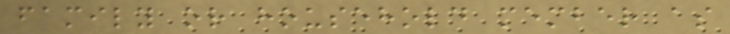family or household member as
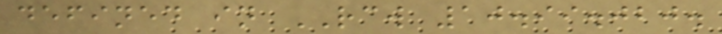defined in RCW 10.99.020.
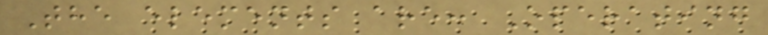The elements are: Operating
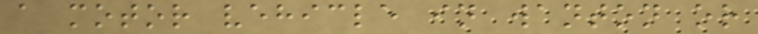a motor vehicle in wanton or
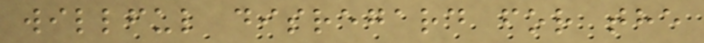willful disregard for the
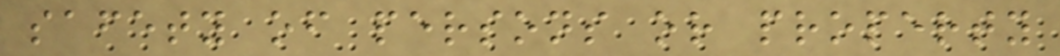safety of persons or property
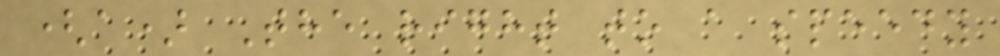(a) The right to a speedy
